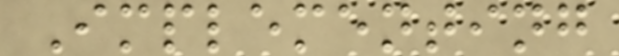Implementing
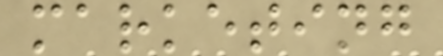marketing
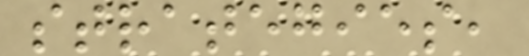strategies,
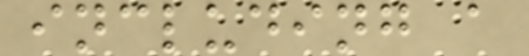including a
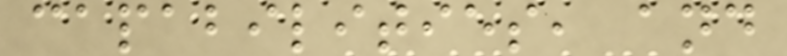capabilities, and
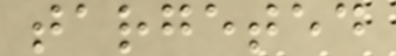targeted
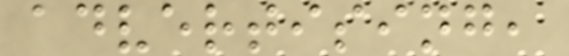advertising,
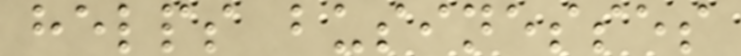helps businesses
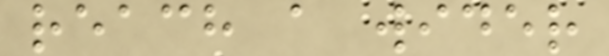reach a wider
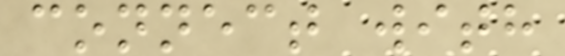connect with
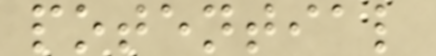potential
